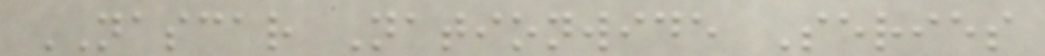NASCAR Nationwide Series
